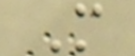M
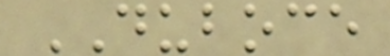DUBOCE
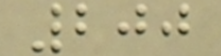200
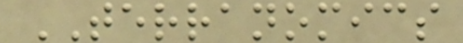TERRANOMICS
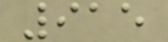915
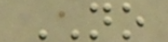NO
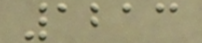1213
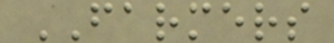FARMERS
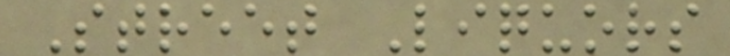Street Liquors
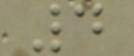4
